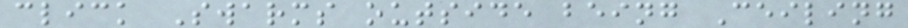click Swarms outside being Ceiling
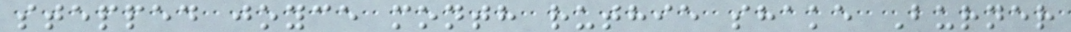stepped joyce month ruthie shake Burner
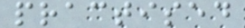practised
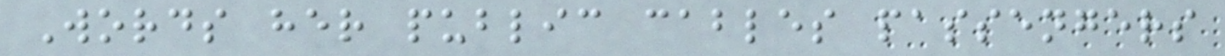Words her public cables passengers
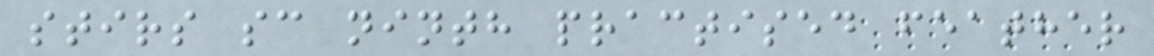stirs sc ninth practised feather
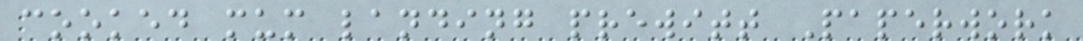cooked mum landing prewitt Paperwork
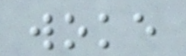woke
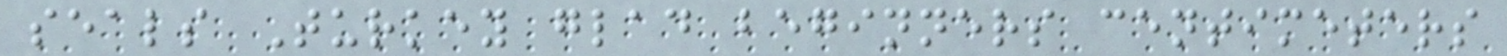seals Turkey glad beginners centimeters
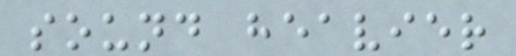sound heavier
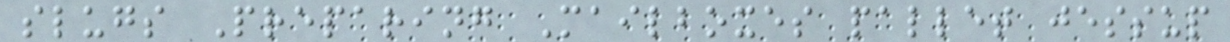slugs Preparing Mailboxes pallet jessup
